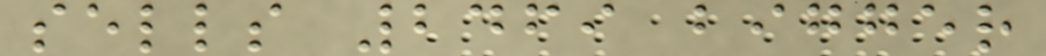sells 2469 bigger
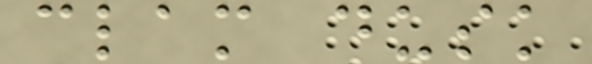clam dusk
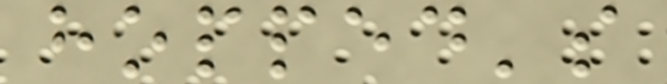hopped's
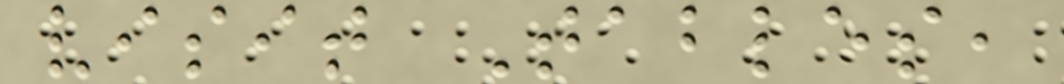visit Tables,
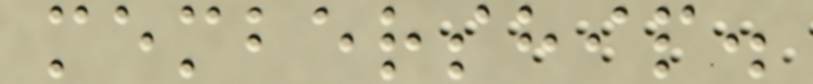membership.
